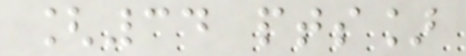[34 pts]
